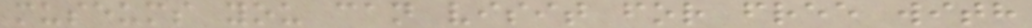museums you can visit for free with
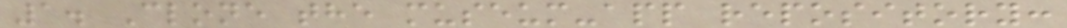1. Clone the museum-app repository:
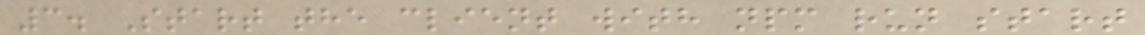3. Start the client with npm run start
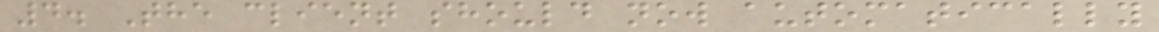4. The client should now automatically
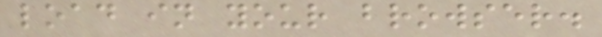load in your browser.
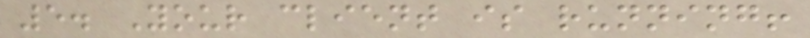5. Your client is running!
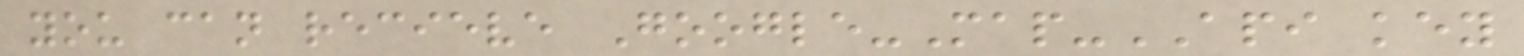you can recieve Google-Map-API key
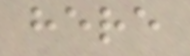here
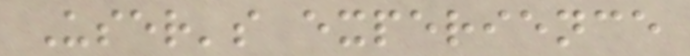User's experience
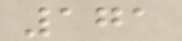171
